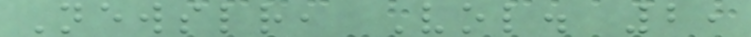Newsletter, Vol. 2,
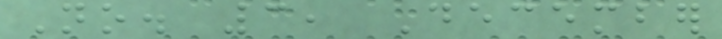No. 3, December
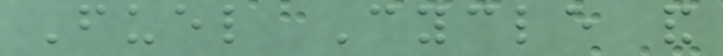Fuel Cycle and
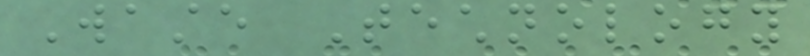Waste Technology
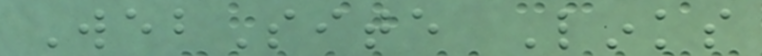WebSite Links
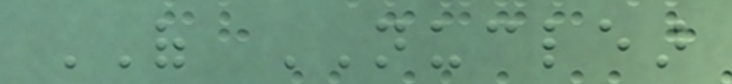OF NUCLEAR
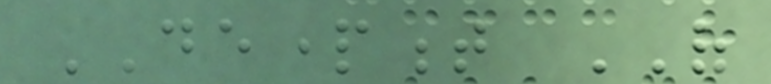DEPARTMENT OF
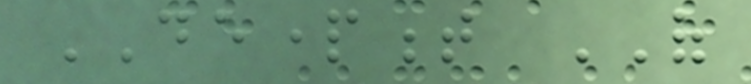DEPARTMENT OF
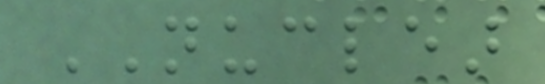NUCLEAR
